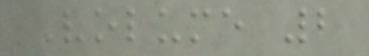Volume 2
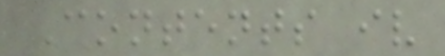Contents iv
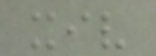xiv
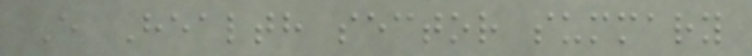E Health sector summary
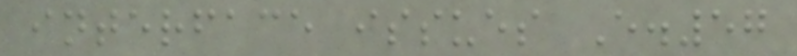interface issues E.57
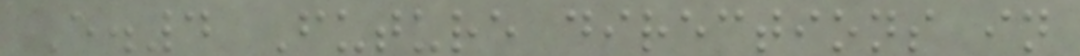E.4 Future directions in
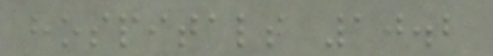hospitals 10.2
